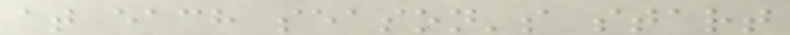at each season's start
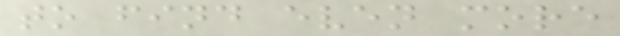to find even more
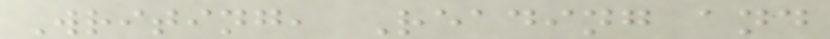Writing, Reading and
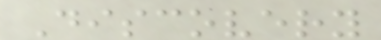Discovery
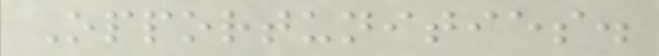Opportunities.
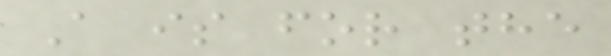A is for the
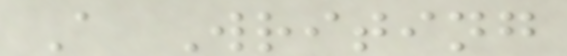A Writing
